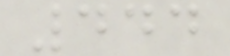444
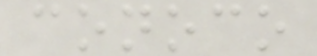conoco
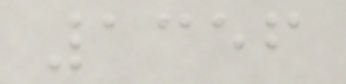1356
